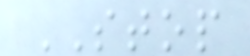STOP
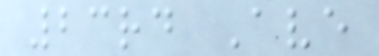23rd Ave
